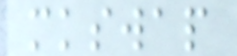mkswap
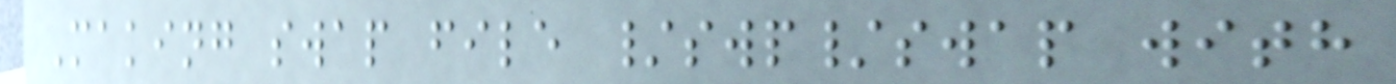Making swap file /swp/swap with
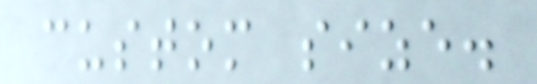custom size.
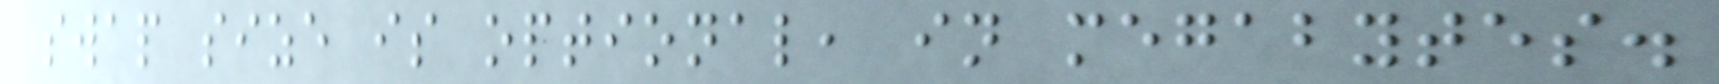swap size is optional, in megabytes.
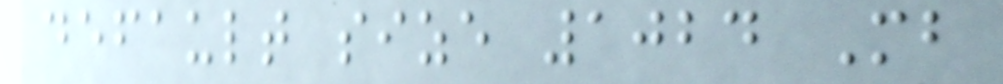default size 1024 Mb
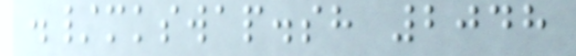./mkswap.sh 2048
